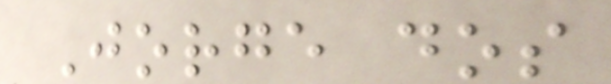Jorge dos
